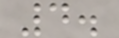4.
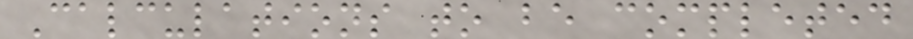Calculations to be completed
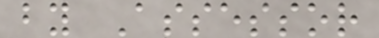by Assessor
